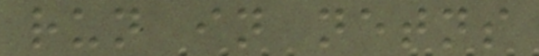run in netns
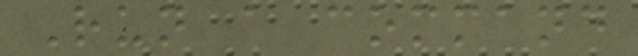Run a command
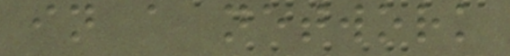in a network
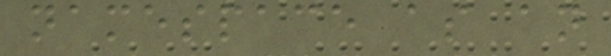namespace as an
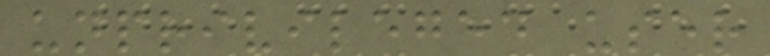unprivileged user
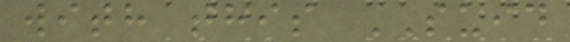with this SUID
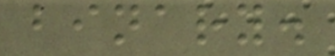binary.
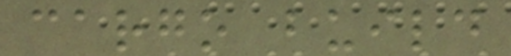cargo build
